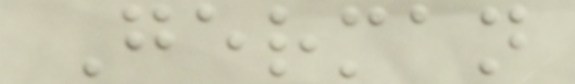German
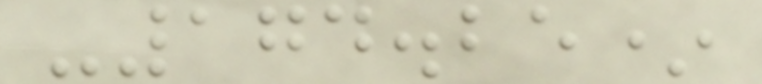-174.25*
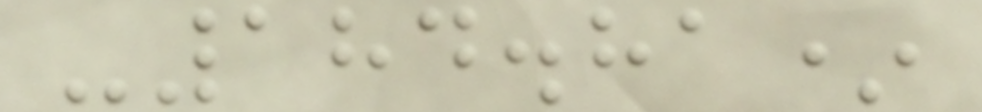-184.81*
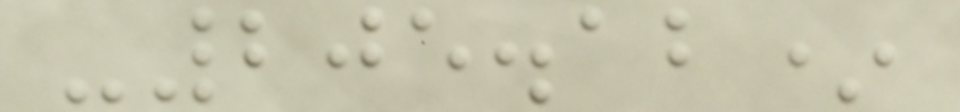-205.12*
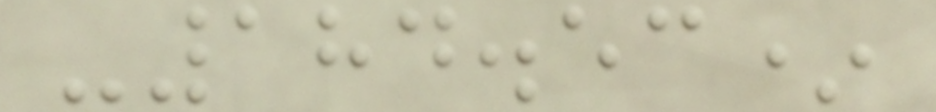-184.53*
